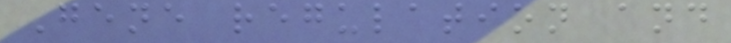Gene regulation and
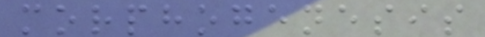morphogenesis
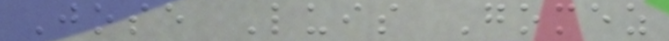Jose Luis Gomez
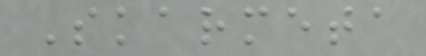Skarmeta
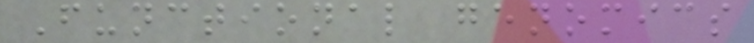Functional genomics
